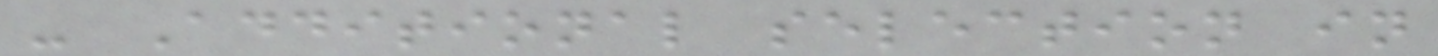- Additional selection in
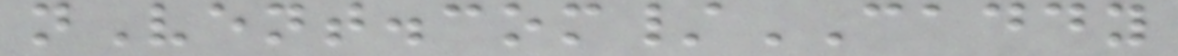nVent.com/CADDY
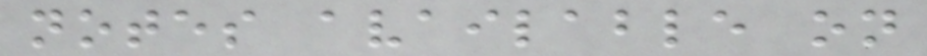notes available on
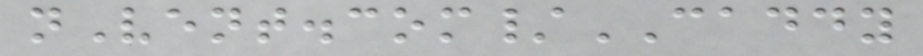nVent.com/CADDY
